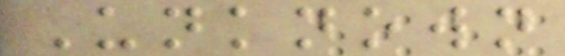Unknown
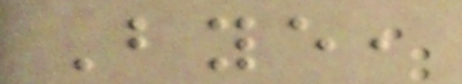Bye,
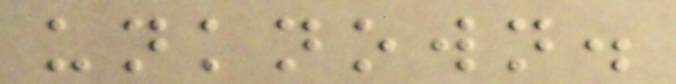unknown.
